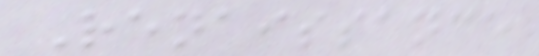Renaissance
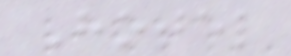Hotel
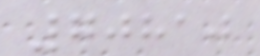70810
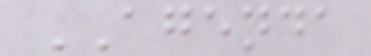AGENDA
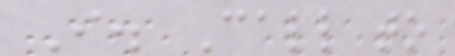I. Call to
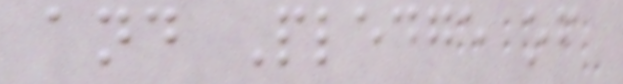and Pledge of
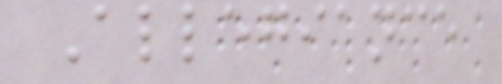Allegiance
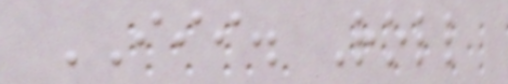III. Roll
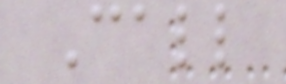Call
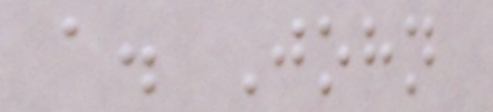a. John
